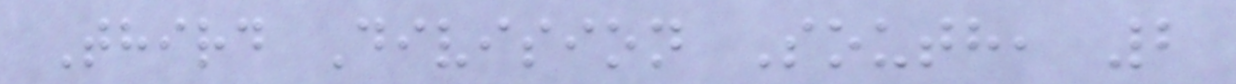Third Division South, 2
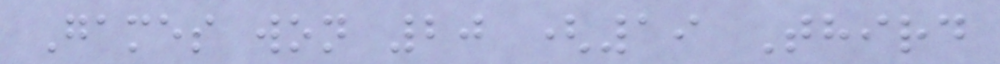Games won 20 (19 Third
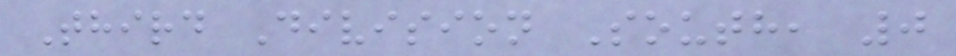Third Division South, 0
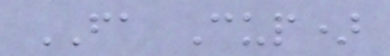FA Cup)
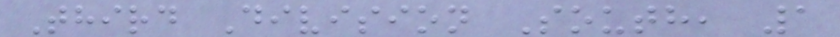Third Division South, 1
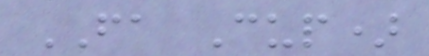FA Cup)
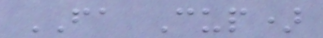FA Cup)
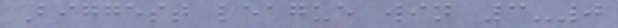Biggest league win 3-0
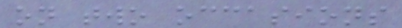on two occasions
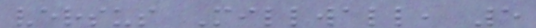versus Millwall, 5
